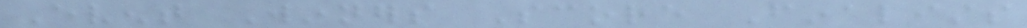Event Winners Score Finalists
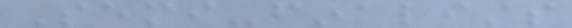Semi-finalists
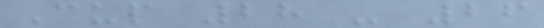Cup 28 - 26
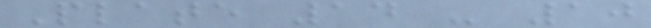Plate 14 - 10
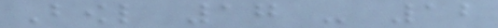Bowl 17 - 12
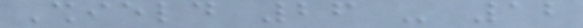Shield 26 - 12
